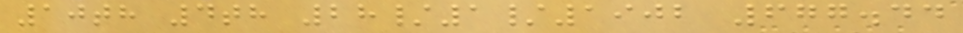10th 4th 28/1/1902 677.44
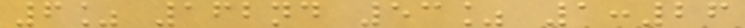6% 162nd 53% 1:26
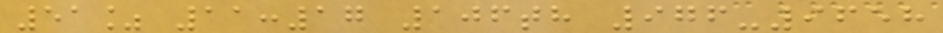51% 11:17 106th 976-9658
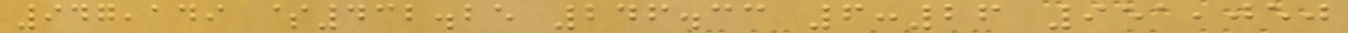947,149 $432.25 246.33 6:26 951,050
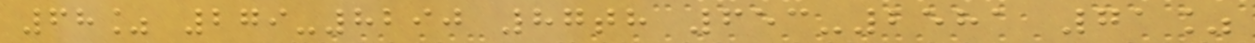68% 279-8290 87th 653-2581 71%
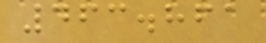463.861
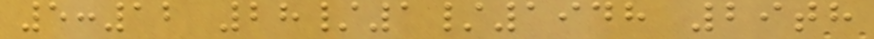5:12 28/1/1948 29th
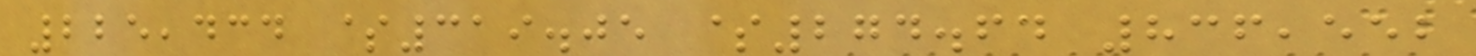225,434 $319.05 $274.64 836,552
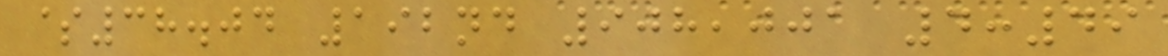$38.04 192nd 908,001 4:49
